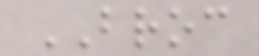BROC
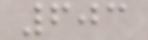603
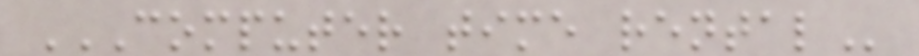COMPUTER TIME RENTAL
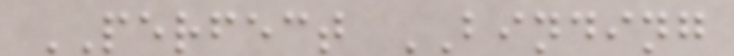PERFECT BINDING
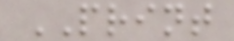PRINT
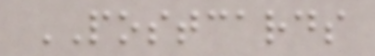POSTCARDS
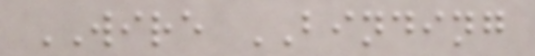WIRE BINDING
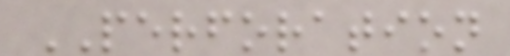PERFORATION
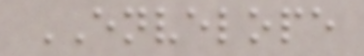ENVELOPE
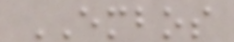EMBOS
